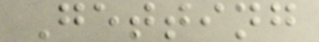Getting
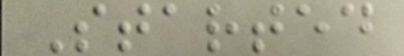Started
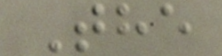The
